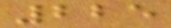225
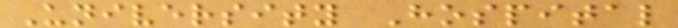University Hospital
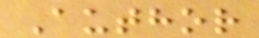Author
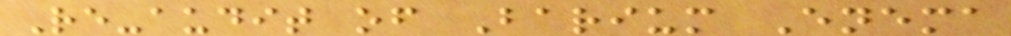Re-audit of Barium Enema
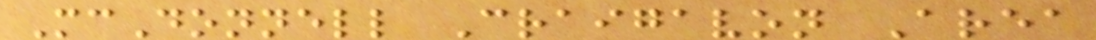McDonnell Craigavon Area
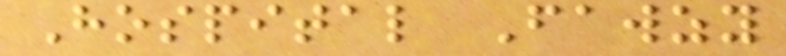Hospital Fawzy
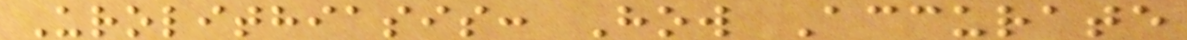Urolithiasis: How Accurate
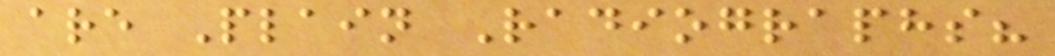are Plain Radiographs?
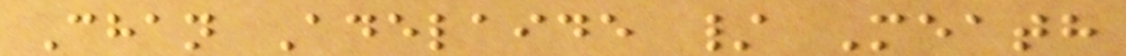Chan Adelaide / Meath
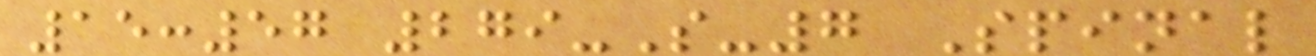15:57 279-S-7 Spinal
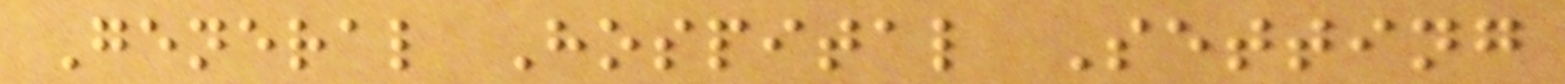General Hospital Setting
